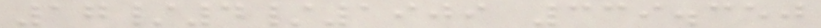17/4/1909 339.350
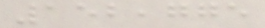152,775
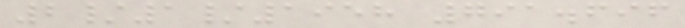2/1/1958 791.696
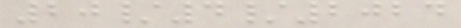20/4/2024
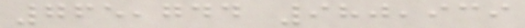765,744 980,939
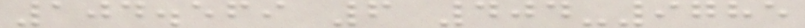104.569 6 404-9785
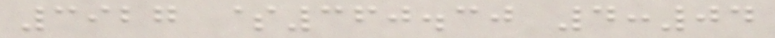3927 $360.30 4:04
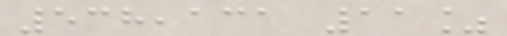538,131 11%
